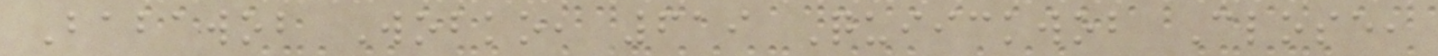Babawob Wobko, 619 Quiickwob Close,
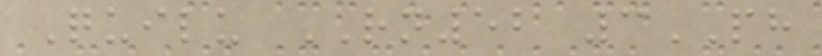Quilu RN52 3PH
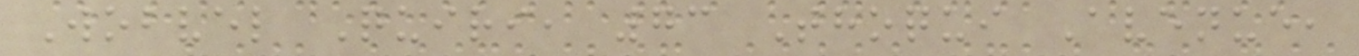Wobvel Quiri, 73 Thoqui Avenue,
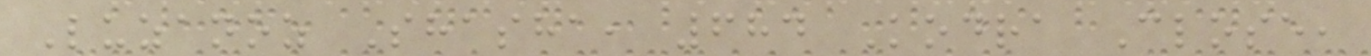Luzanoz Shasha, 684 Kodra Close,
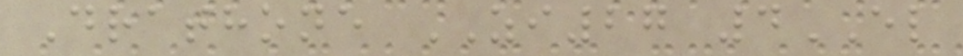Drathone ZI27 4EL
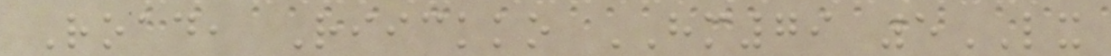Road, Riickko HM79 5LX
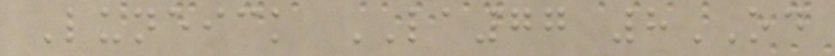Luneick LA77 8OD
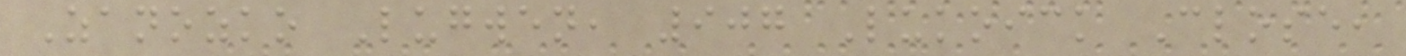Zanozko Lugwen, 907 Lukoick Close,
